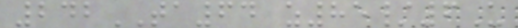242TA64 z85/6U
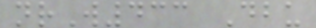nrW433 Dbu
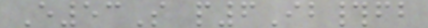E53S p6Ib#fb
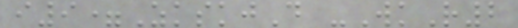i9=ZkskjD -WkR2
